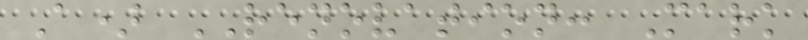A) RENOVATION: Mark
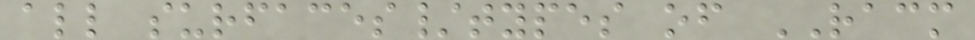all surfaces/types of RACM
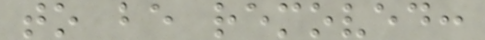to be removed:
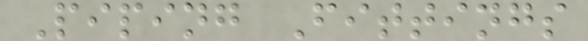Piping Fittings
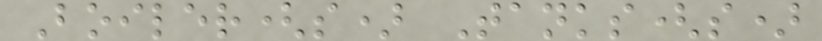Boiler(s) Tanks(s)
